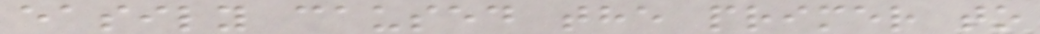easily caused the primer to
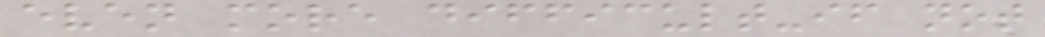even more difficult-if not
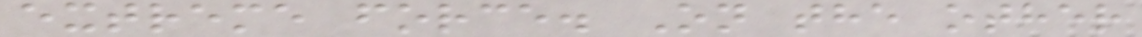extreme force. On the other
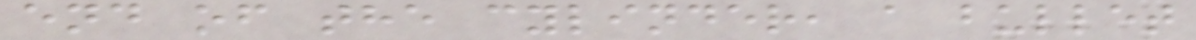end of the cylinder, a bullet
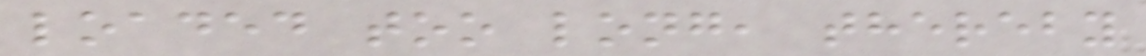loaded too long, thereby
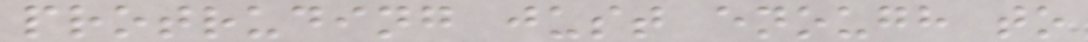protruding just enough to
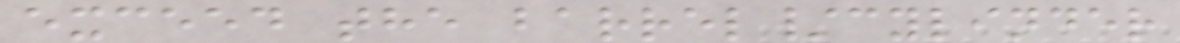exceed the barrel/cylinder
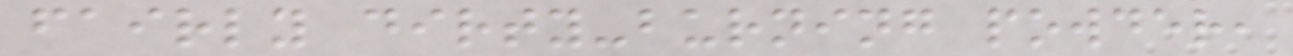fairly dirty-burning powder,
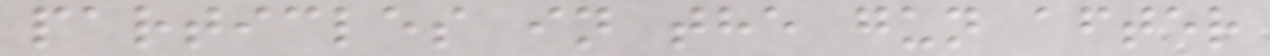particles in the gun after
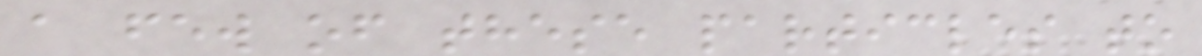a few of these particles to
